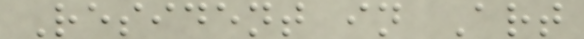Resident in Art
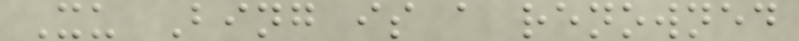Xu Bing is a renowned
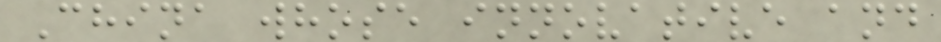China whose innovative and
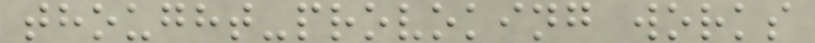thought-provoking works
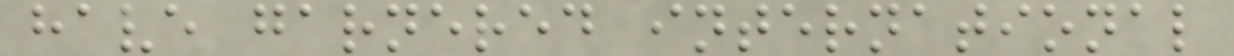have garnered international
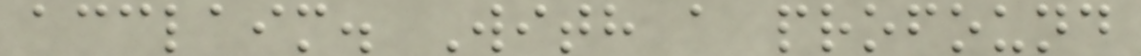acclaim. With a profound
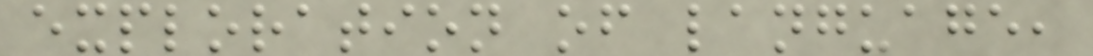exploration of language,
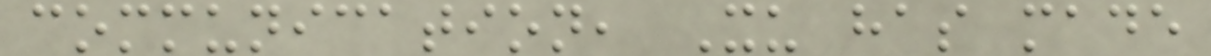communication, Xu has made
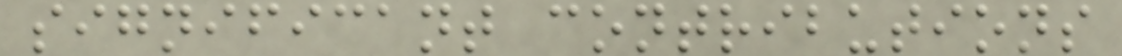significant contributions
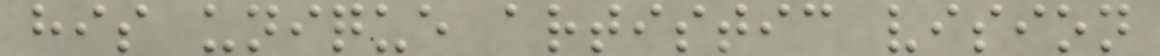his unique artistic vision
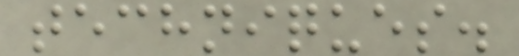techniques.
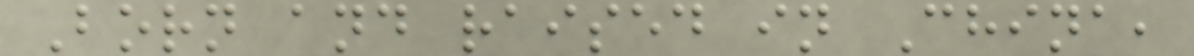Born and raised in China,
